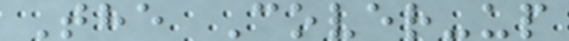The Cover-up
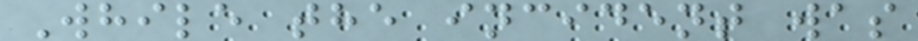While the incident was
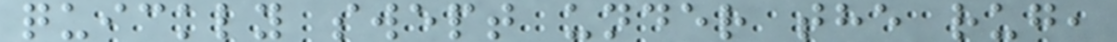quickly swept under the rug,
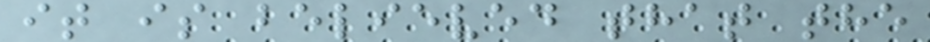it is believed that the
